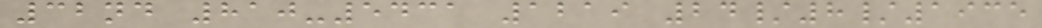32nd 810-5431 1219 24/8/1935
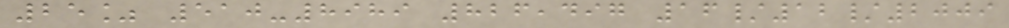25% 510-8989 826,497 16/12/2009
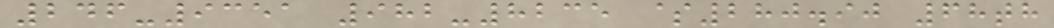246-9351 982-8235 $280.90 68th
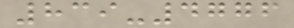839-4776
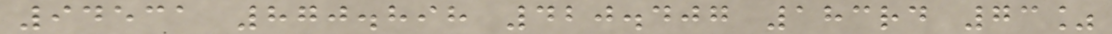94531 870.898 420.407 183rd 73%
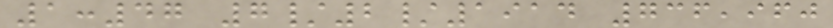1:47 7/2/1914 736,960
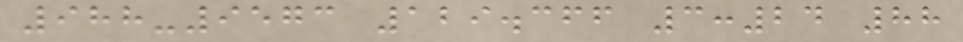988-9573 129.366 3:24 88
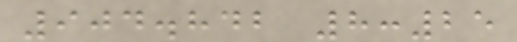904.842 8:25
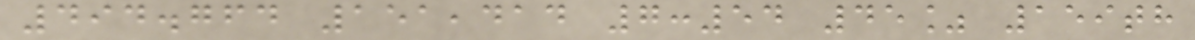494.764 151,414 7:54 45% 159th
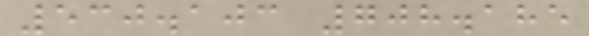530.103 708.185
